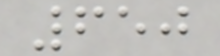650
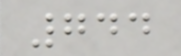744
